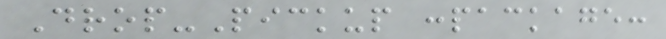Drop-Pickup :package:
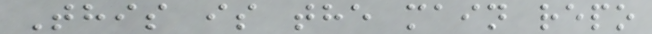This is the main repo
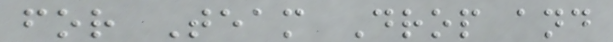for Team Drop and
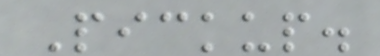Pickup.
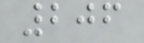206
